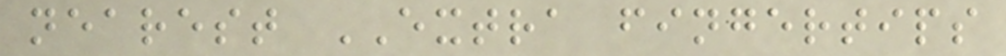nearest EXTRA fingertips
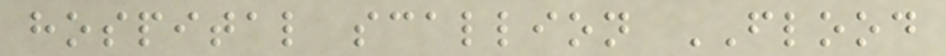hospital scallion FLOOD
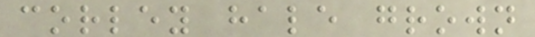corley hale grown
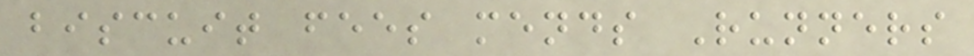biscuit fees mends Runners
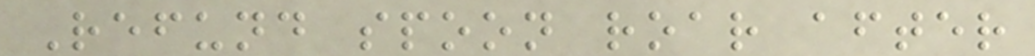Refund spoon roar after
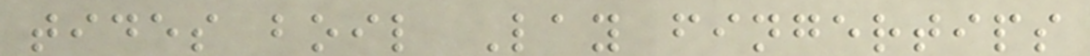tides boil Lay fingertips
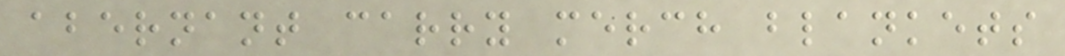abernant carry merch blankets
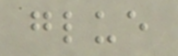glue
